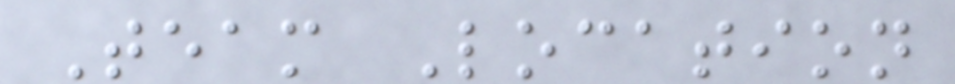Team Location
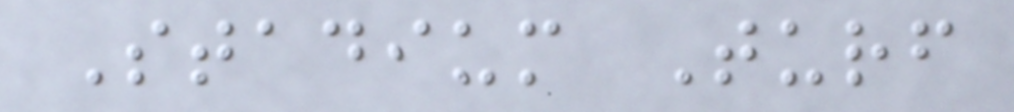Stadium Turf
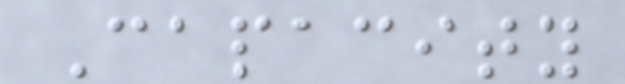Capacity
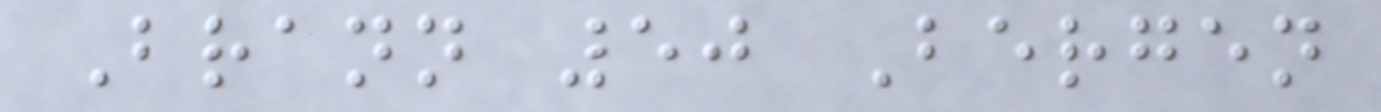Brann 50 Bergen
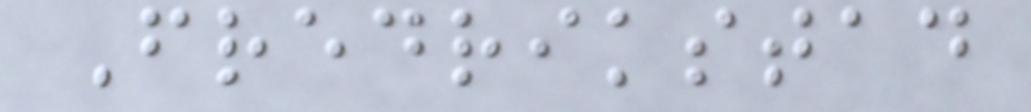Fredrikstad
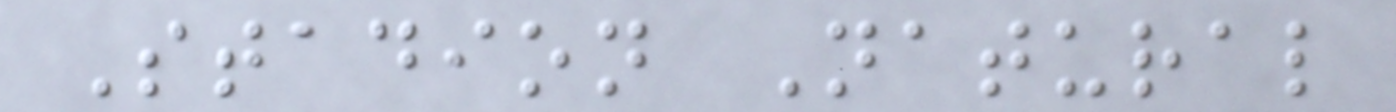Stadion Natural
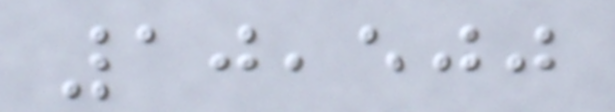10,500
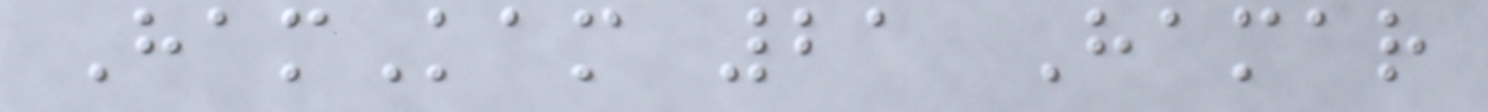HamKam 21 Hamar
